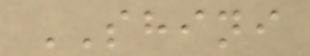SHINI
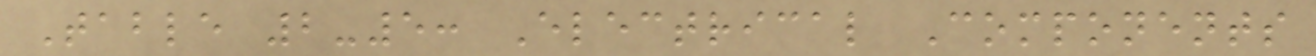Table 2-5: Electrical Components
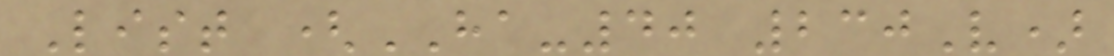List (HA-40 230V)
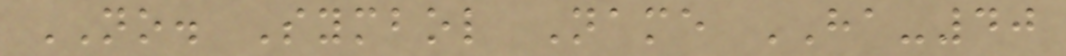NO. Symbol Name HA-40
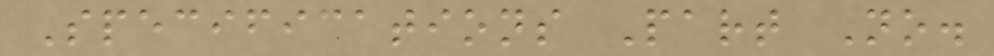Specifications Part No.
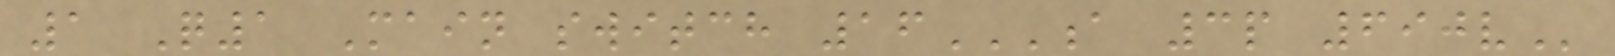1 Q1 Main switch 16A 3P 690V
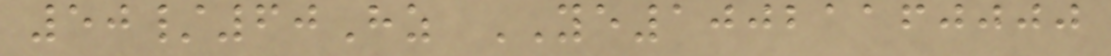50/60Hz YE10021160000
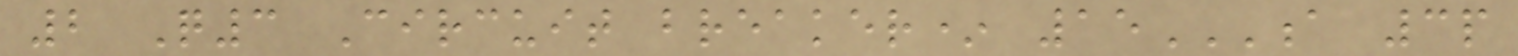2 Q3 Circuit breaker* 15A 3P
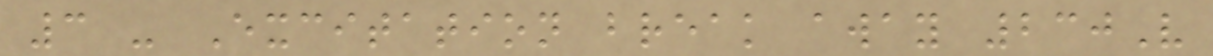3 - Excitation break away 230V
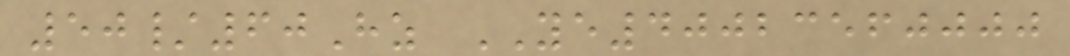50/60Hz YE40023560000
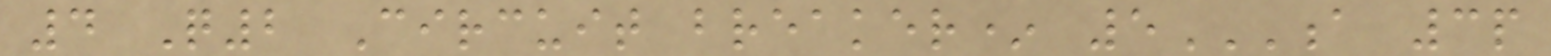4 Q2 Circuit breaker* 5A 3P
